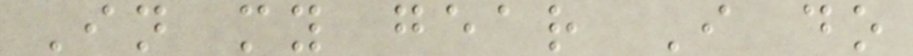In my gear I do
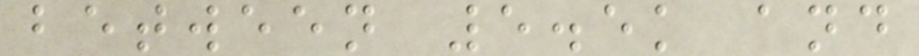between 5.5k and
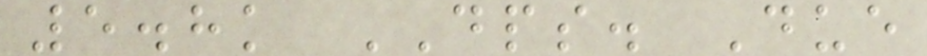5.8k DPS. Due
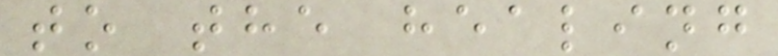to the healing
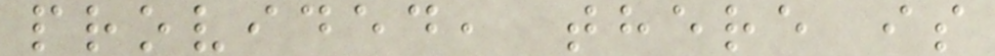provided, there is
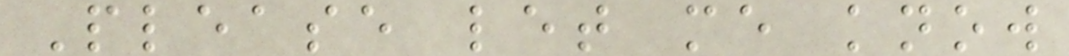Please let me know
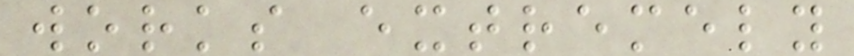works extremely
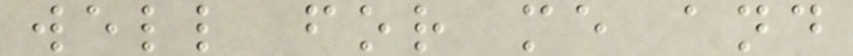well for me and
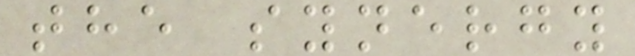the synergy
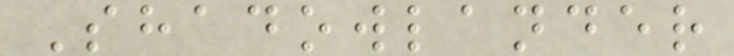Shadowlander
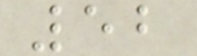52
